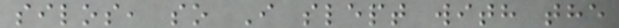silos, so I slept with the
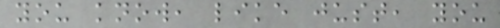you know, like just, you
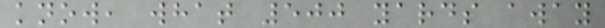know, what 500 yards away
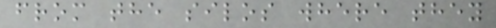from the silos where they
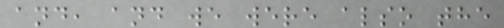and, and we were also the
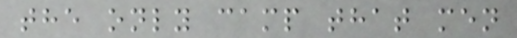the only camp that men
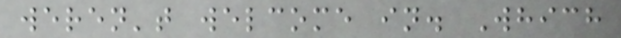weren't welcome in. Which
